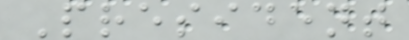President
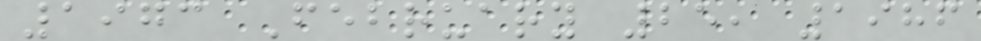1973 February 25, 1986
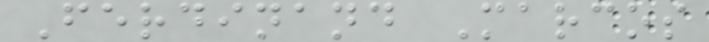Ferdinand Marcos
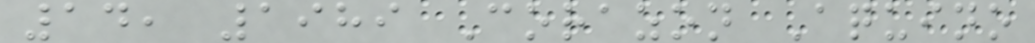14, 1989 Corazon Aquino
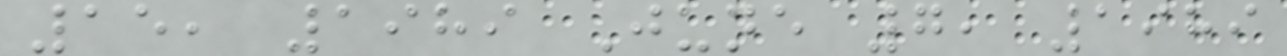15, 1989 June 7, 1989
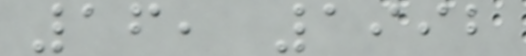16, 1992
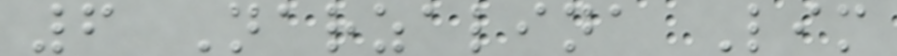6 Narzalina Lim
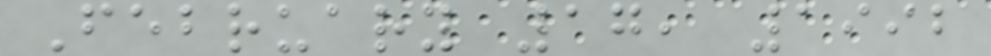February 17, 1992
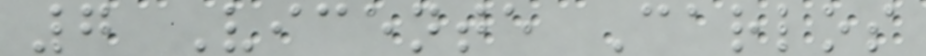7 Vicente Carlos
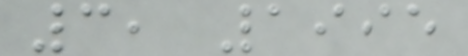3, 1995
